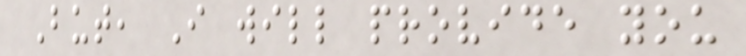But, I will provide you
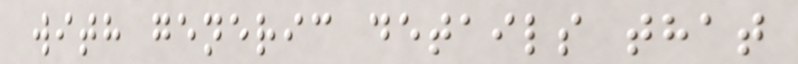with generic details that
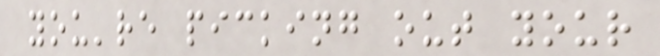you're picking out your
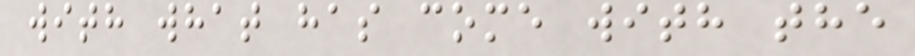with what has come with the
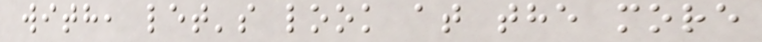with, let's look at the more
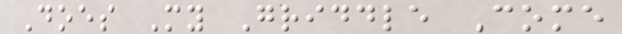Does My Griddle Come
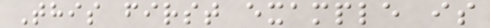This first example is
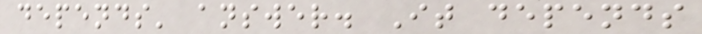depends' answer. It depends
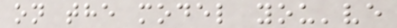on the model you've
